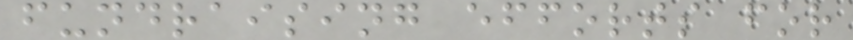fundraising efforts for
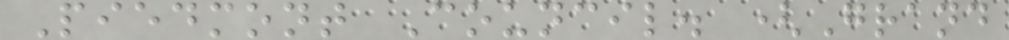Piedmont Council. (Grand
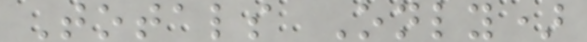Totals Only)
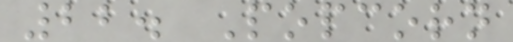22. Popcorn
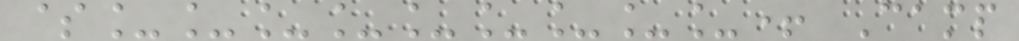$_________+ Camp
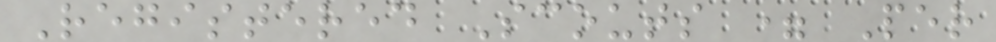Registered Scouts = Per
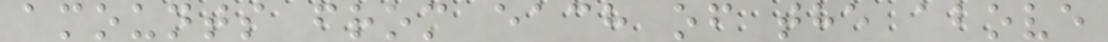amounts from each of the above
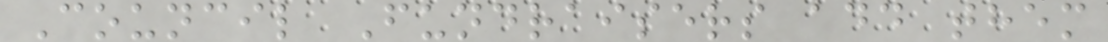Council Fundraisers add them
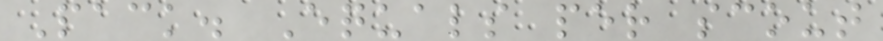Pack. Equals per scout
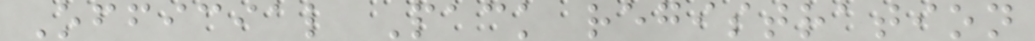Official Pack registration
